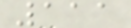111
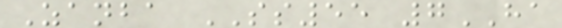Zanba SS55 7HA
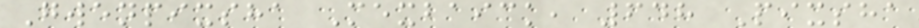Gwenpixsha Mexbaick, 648 Pixsha
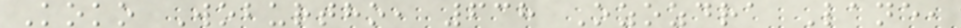Koko Woburtho, 638 Ozozdra Lane,
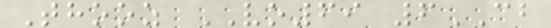Thooz VO69 6CB
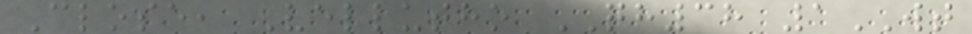Close, Vellutho QH38 1WT
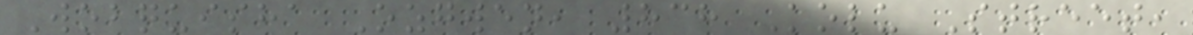Wobquisha Ozgwen, 838 Kolu Street,
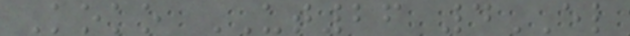Koko UT26 4EL
